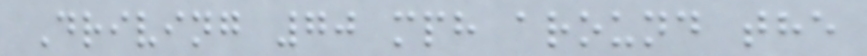Driving 70 mph around the
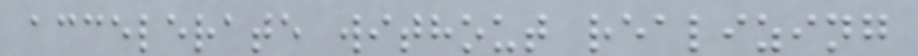accelerate without realizing
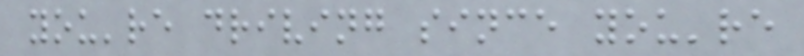you're driving since you're
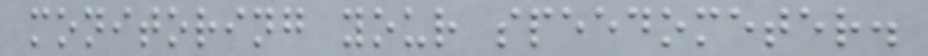monitoring your speedometer.
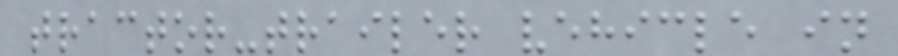tractor-trailer vehicle in
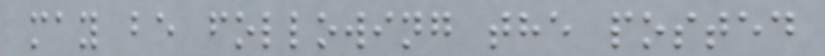may be following the posted
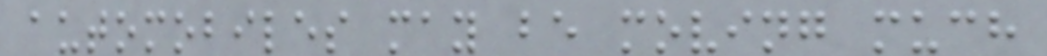automobiles may be moving much
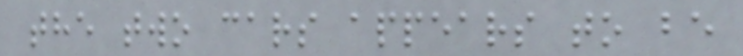the two cars appears to be
